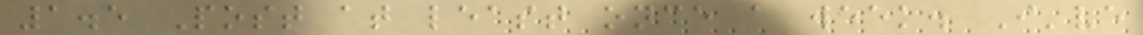1.5 Post at least once a week. I've
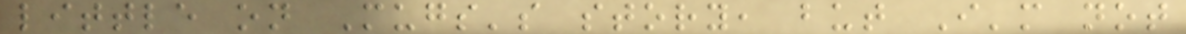little on Mugs's story, but I'm not
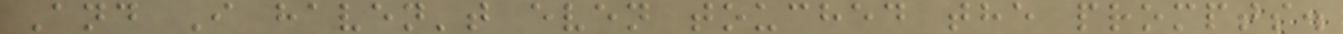And I haven't even touched the prompts.
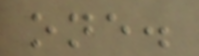one.
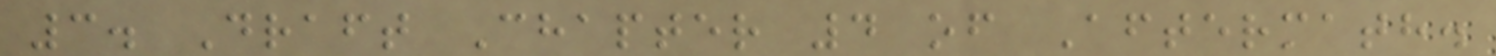3. Draft Chapter 4 of Aftermath.
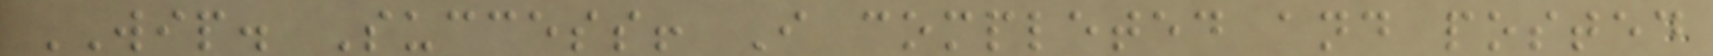WIP. Success! I completed and posted
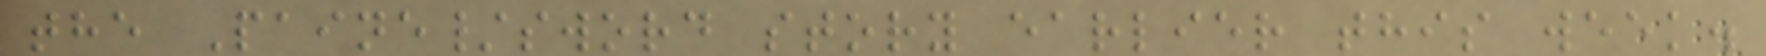the Paine/sword story earlier this week.
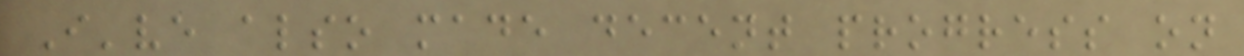I've also made decent progress on
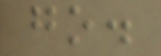go.
